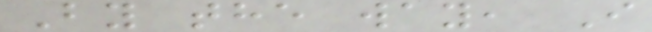By the way, I
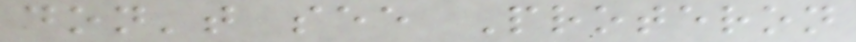don't see Proteron
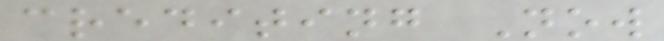crediting Now
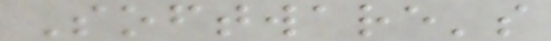Software's
